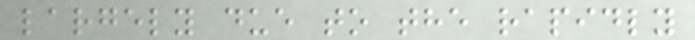largely due to the rapidly
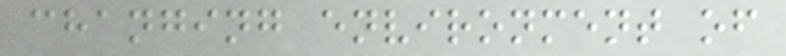changing environment of
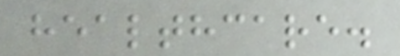healthcare.
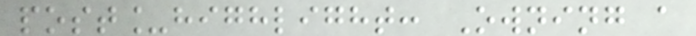post_highlight: Owning a
